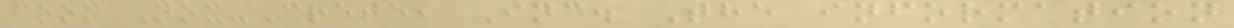from Nox-Crete, Inc. The information
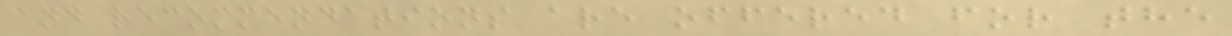and recommendations are offered for the
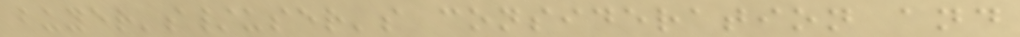buyer's/user's consideration and
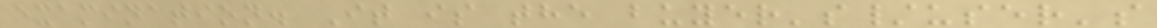examination. It is the buyer's/user's
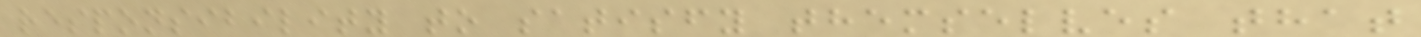responsibility to satisfy themselves that
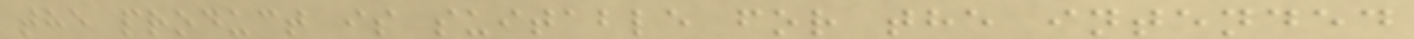the product is suitable for the intended
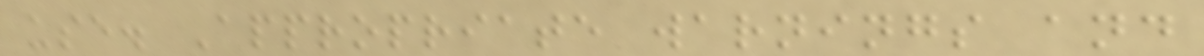use. Appropriate warnings and
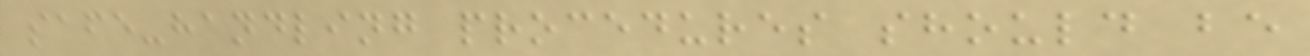safe-handling procedures should be
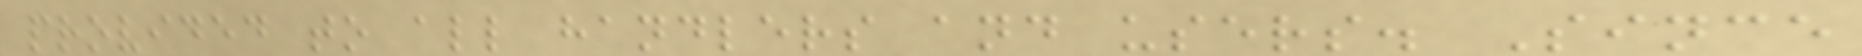provided to all handlers and users. Since
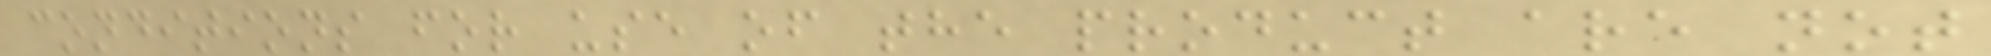conditions for use of the product are not
